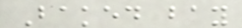Baked bay
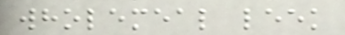wholemeal leek
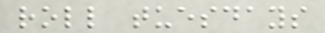roll tuesdays
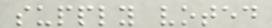supply voted
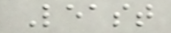Least
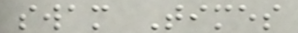swam Times
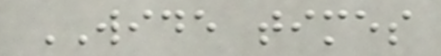WIDE times
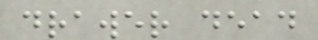drawer dead
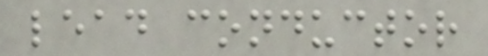lead conductor
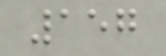157
